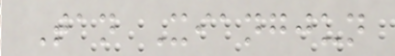Tan Xiangjun
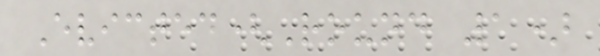Evicted(Round 1)
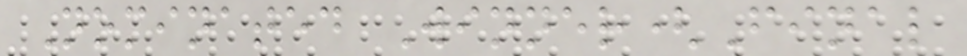Nominated Winner(Final
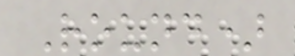Round)
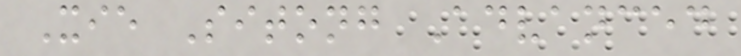Xie Sitong Advanced
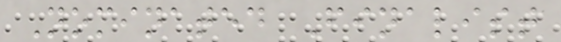Nominated Finalist
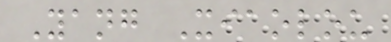Yang Xiaolou
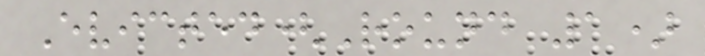Evicted(Round 1)
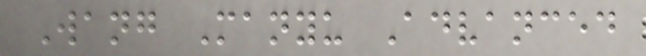Wang Manyu Advanced
